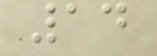14
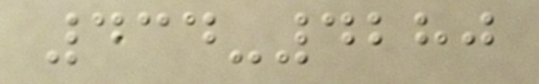434-4280
